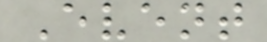Event
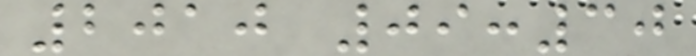2010 09:30
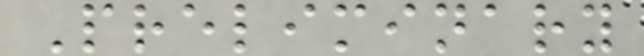Preliminary
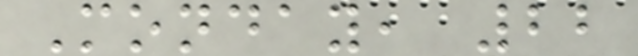Monday, 22
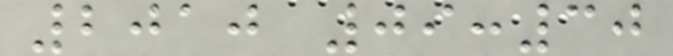2010 09:30
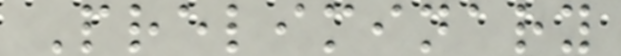Preliminary
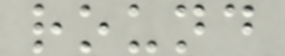round
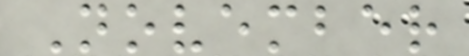November
